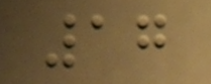17
